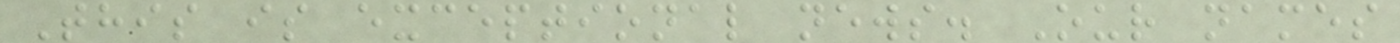This is exceptional news. Our names
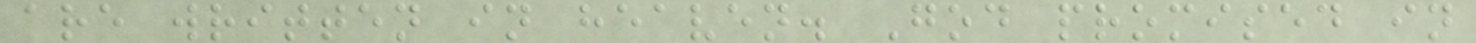are written in heaven. God promised in
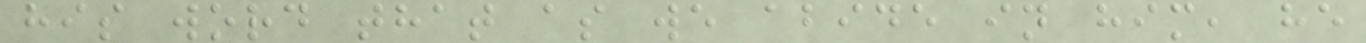his word that as we abide in him, he
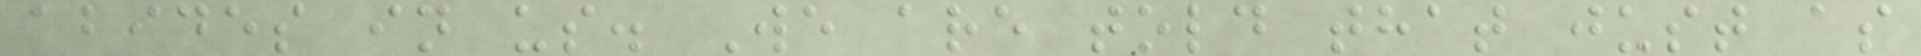abides in us. We are told that just as
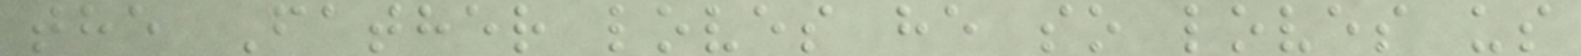the Father loves he so loves us
